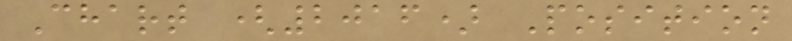Chart (2016) Position
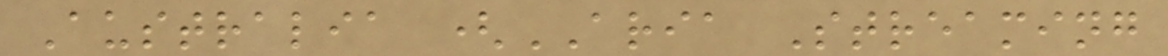Australia (ARIA Streaming
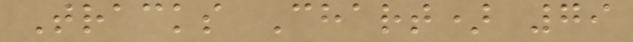Tracks Chart) 79
